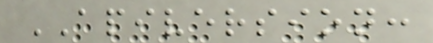APIVERSION:
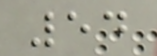54
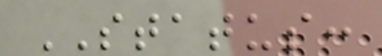STATUS:
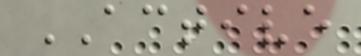ACTIVE
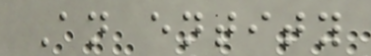An entity
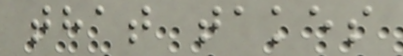that takes
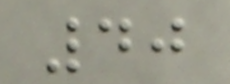40
